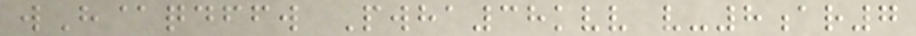wH@qdffw Pwha38kvv v-8ar7
